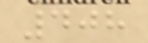408
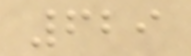629
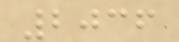2036
